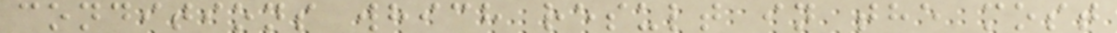conditions which result in the most
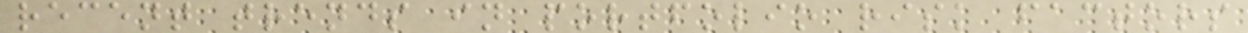recent trends in portfolio risk factors
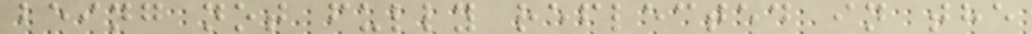being not fully reflected in the
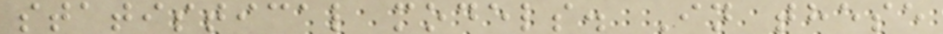statistical models. In these
